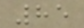85
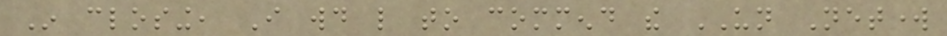In closing, I would like to commend the UN Network
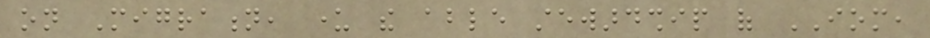on Migration, under the able stewardship of IOM,
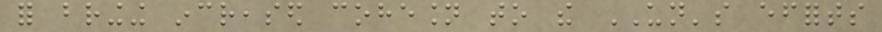for bringing increased cohesion to the UN's efforts
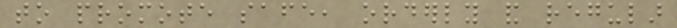to promote safe, orderly and regular
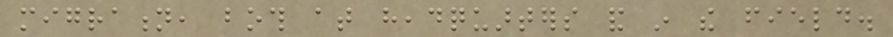migration, both at headquarters and in the field.
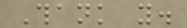Thank you.
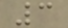3
